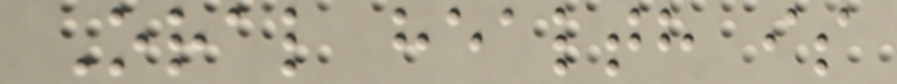Oral health is
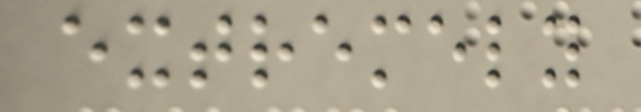extremely
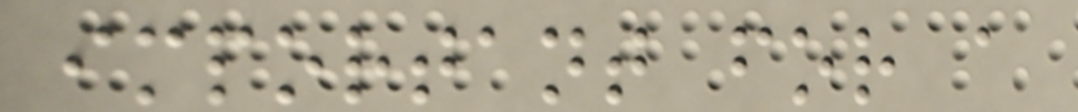important for a
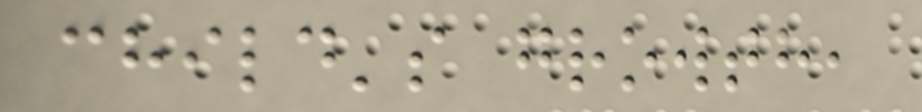child's growth,
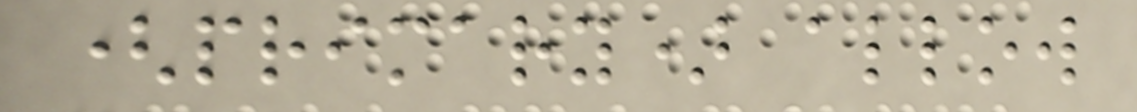(primary) allow
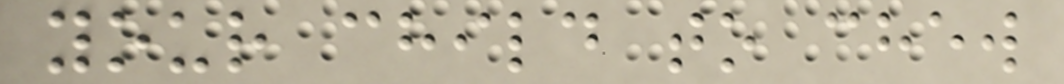your child to chew
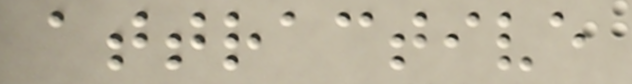attractive
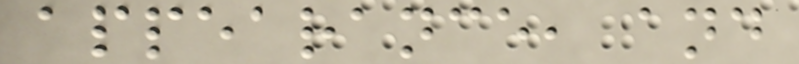appearance, and
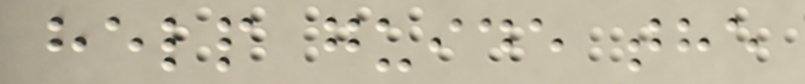help guide the
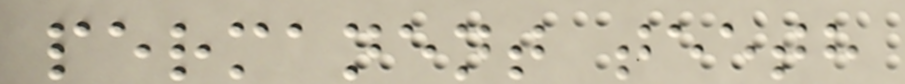permanent teeth
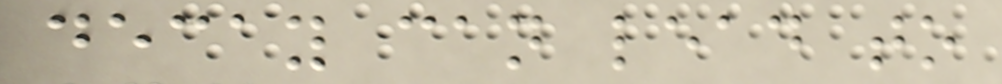decay can lead to
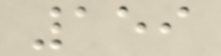159
